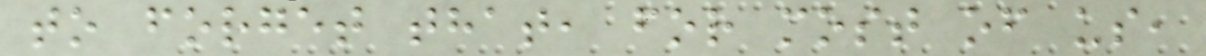to forget that, for most of us,
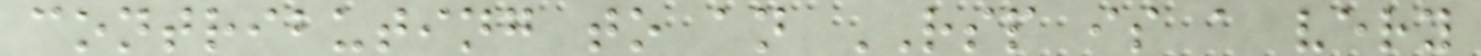contributing to an RSP is a very
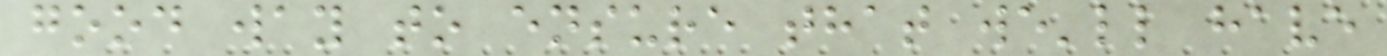good way to ensure that we'll have
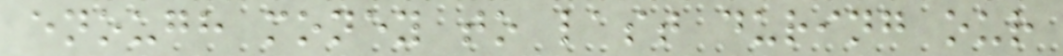enough money to last during our
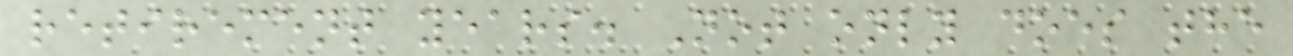retirement years. Not only does the
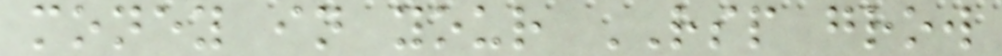money in your RSP grow
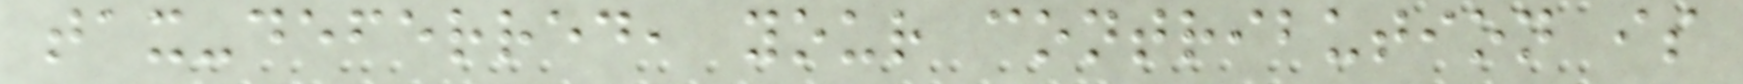tax-deferred, your contribution is
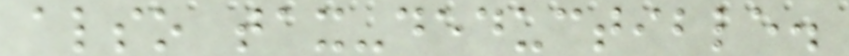also tax-deductible.
